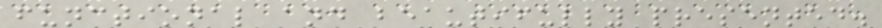functional and beautifully presented.
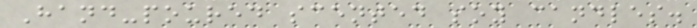Hand-poured scented soy candles.
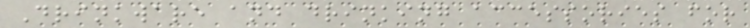Drinkware and drinking accessories for
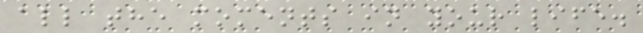all the moments in your life.
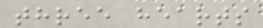three hearts
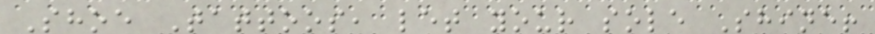Shoe Tattoos, let your sole Shine!
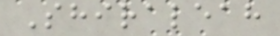Shiraleah
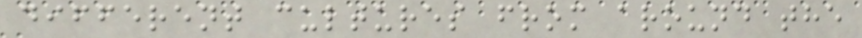different cultures from around the
